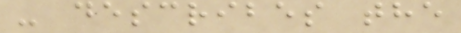- describes the
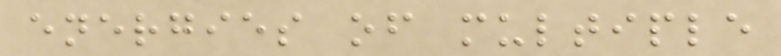energies of multiple
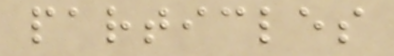particles
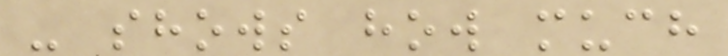- shows how much
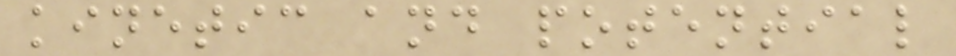kinetic and potential
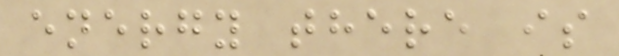energy there is
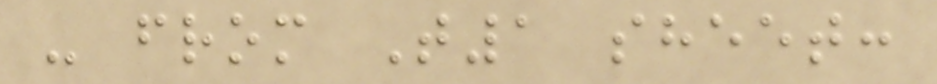- from T1 sheet:
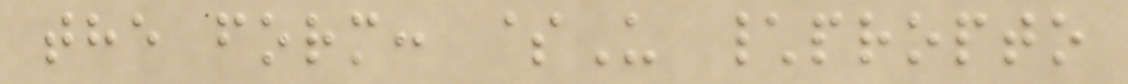the form: $U \propto
